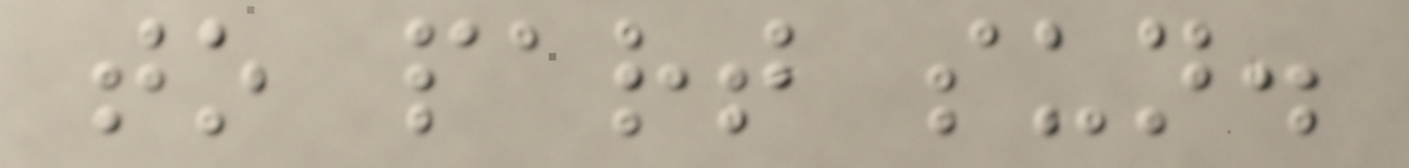to part sun.
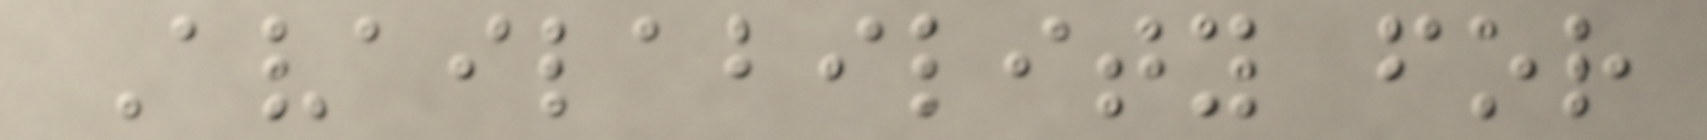Availability for
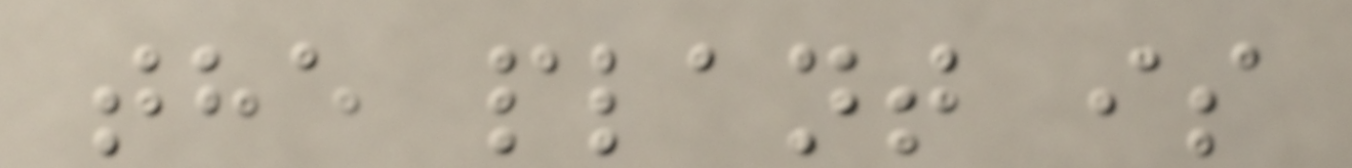the plant is
